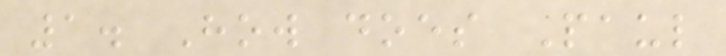1. How does Paul
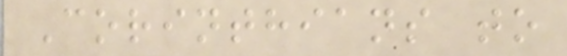Corinthians to
